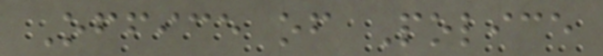Office of Police
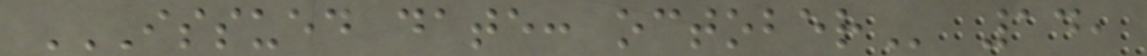ISSUED DATE: OCTOBER 14,
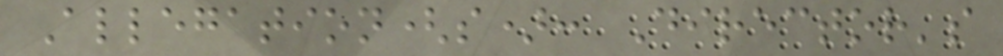Allegation(s): Director's
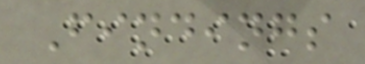Findings
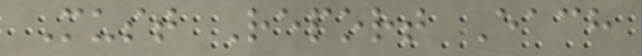Must Report Each
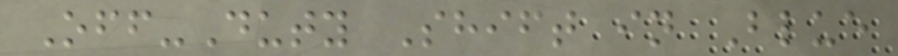Off-Duty Shift in Blue
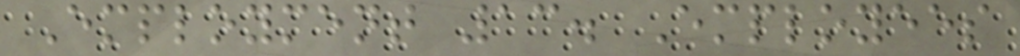Employment 13. Employees
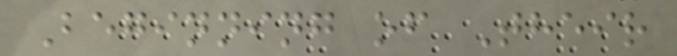Beginning of Their
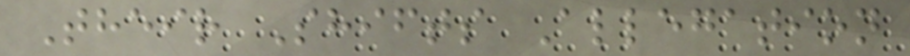Their Shifts Allegation
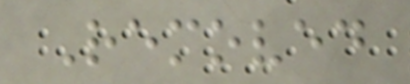Removed
